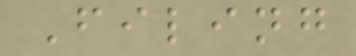Filing
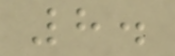8.
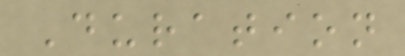Duration
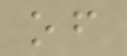of
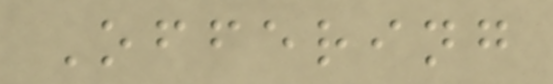Offering
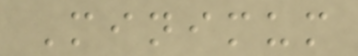Minimum
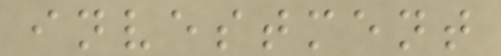investment
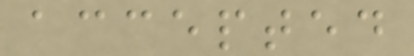accepted
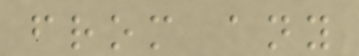from any
